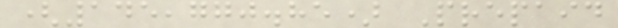(145,770.85) Prepaid
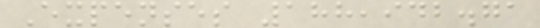Expenses 188,942.71
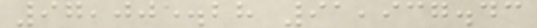97,005.28 91,937.43
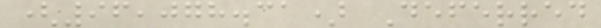(96,078.31) Deferred
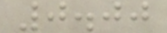0.00
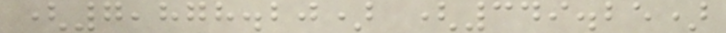(7,878.20) (349.25)
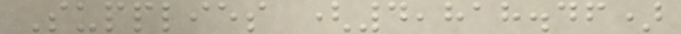Supplies (4,818.46)
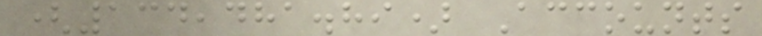(134,481.89) Accounts
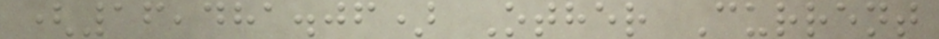(16,481.06) Other Current
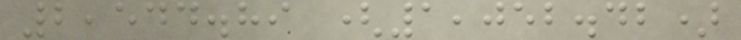2,544.89 (1,052.42)
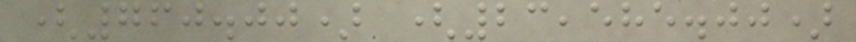(760.00) (23,585.00)
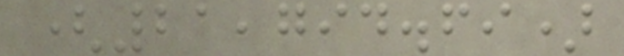(21,794.69)
